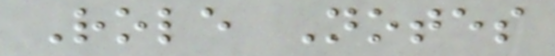Role Notes
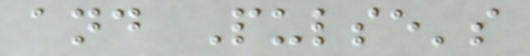and Pulse's
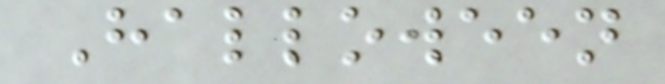Halloween
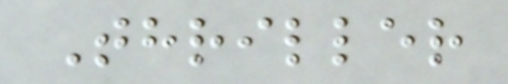Thriller
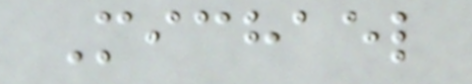Michael
